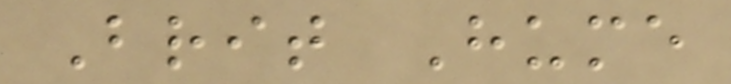Brit Hume
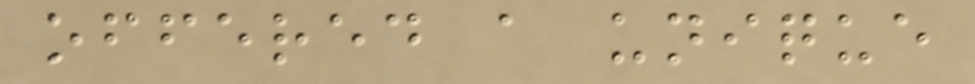offered a unique
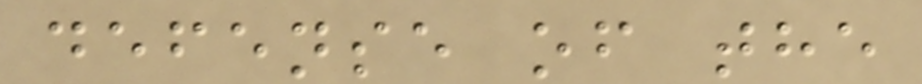defense of the
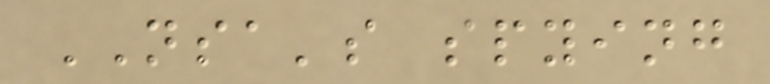NSA's spying
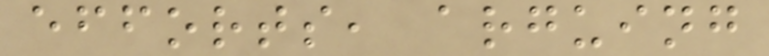efforts, arguing
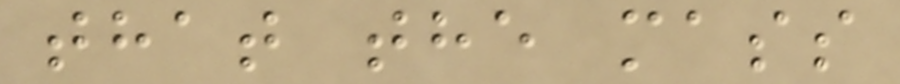that the mass
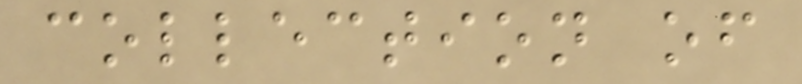collection of
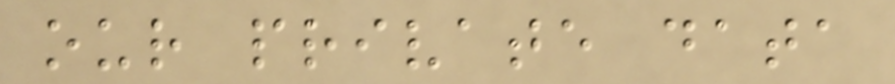our private data
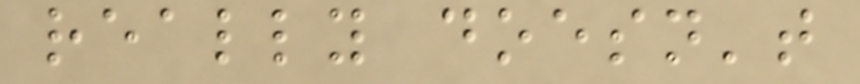really doesn't
